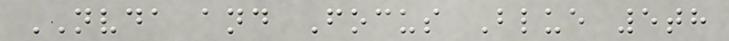NVDA and Focus Blue 5th
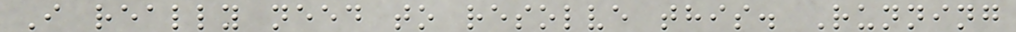I really need to resolve this. Running
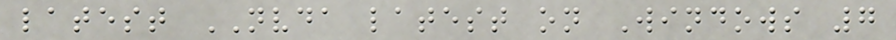latest NVDA latest on Windows 7
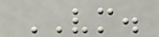VM.
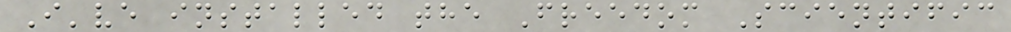I've installed the Freedom Scientific
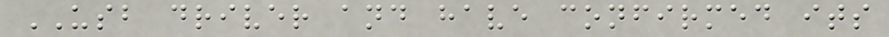USB driver and have confirmed its
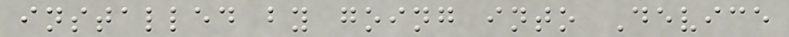installed by going into Device
